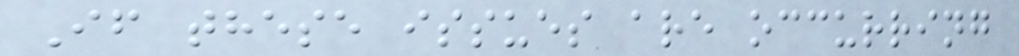If these issues are occurring
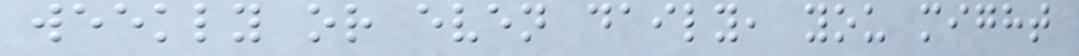weekly or even daily, you might
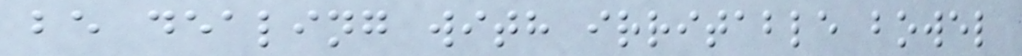be dealing with irritable bowel
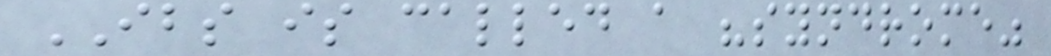IBS is called a "syndrome"
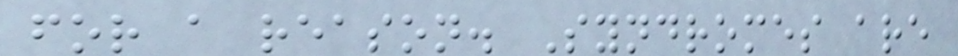for a reason. Syndromes are
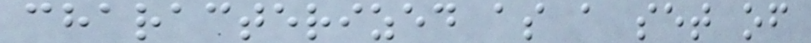characterized as a set of
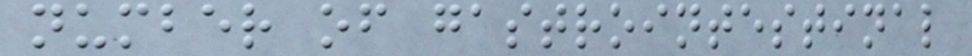number of gastrointestinal
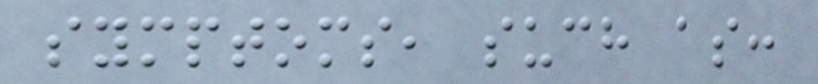symptoms, such as:
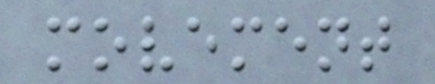movement
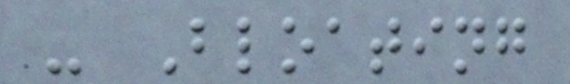- Bloating
